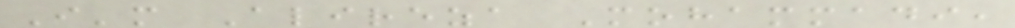I'm Alireza Mohammadi,
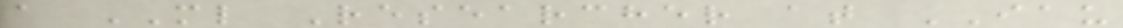a ML Researcher at IAU
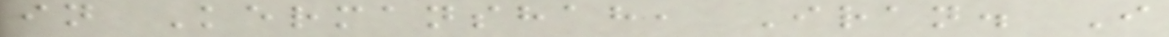in Kermanshah, Iran. I
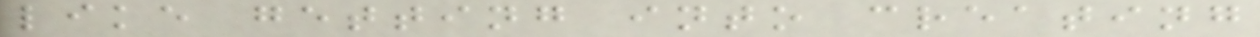like getting into creating
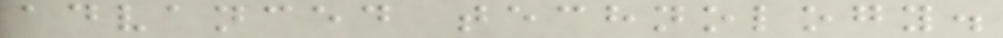advanced technology.
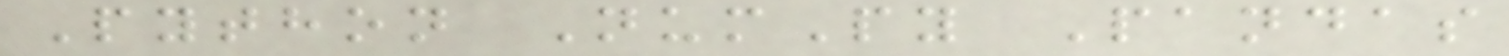Python NumPy Pandas
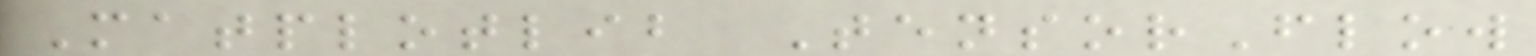Matplotlib TensorFlow
